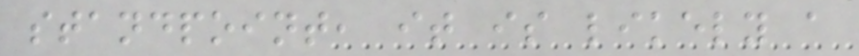standpoint, it is likely a
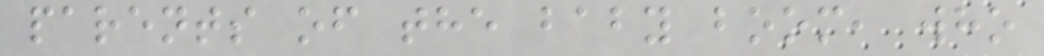parents of the baby boom, who
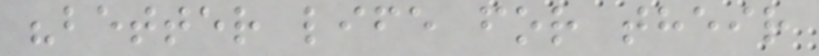"better life for their
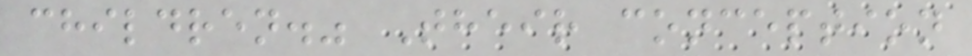children." Their conception
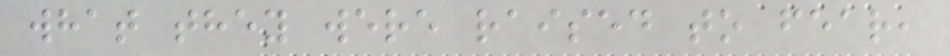what they were raised to fear,
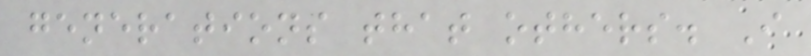generations that others. I
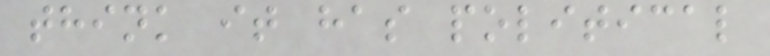think it has political
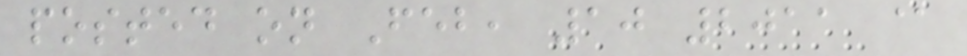posted on Feb, 10 2011 @
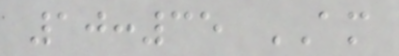10:35 AM
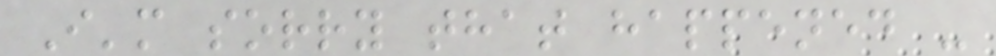I'm sorry that happened -
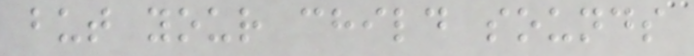but your child sounds
